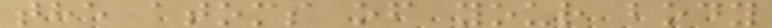the atoms of your body
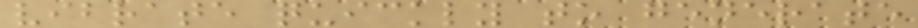vibrate quickly to generate
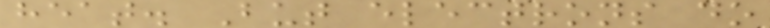heat. But electrons do
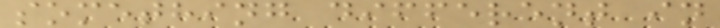something different in
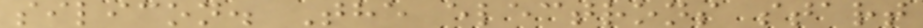silicon. The electrons start
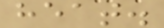heat.
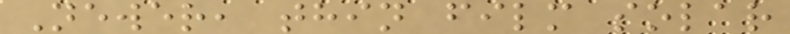Newer, thin film solar
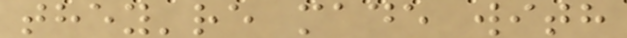they're made with
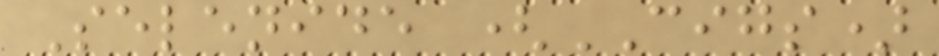Selenide (CIGS)
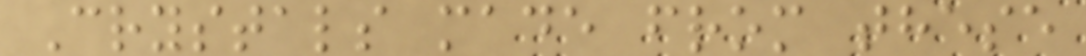Crystals made from these
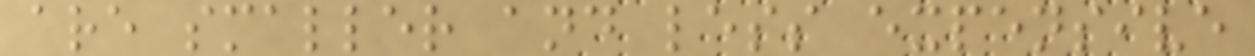are smaller and less expensive
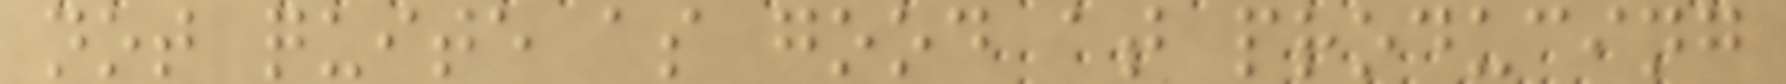not quite as good at producing
